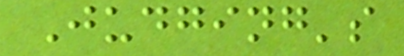Judging's
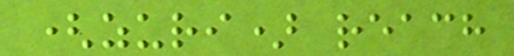(zuri) reach
